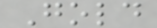Gold
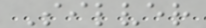Silver
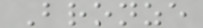Bronze
